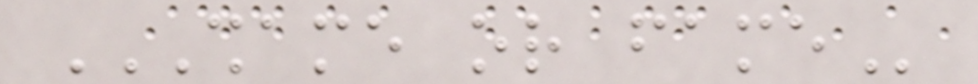SHAME OR FAME
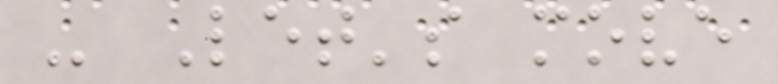- Let's move
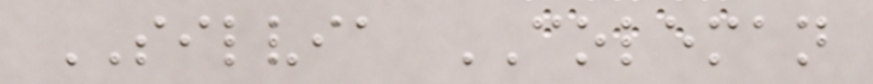SILVIA COLEMAN
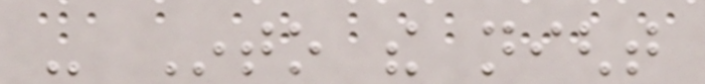- Into the night
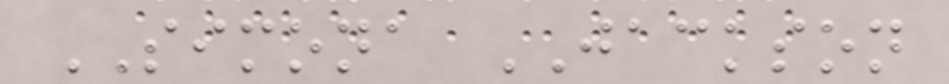SIMONA JACKSON
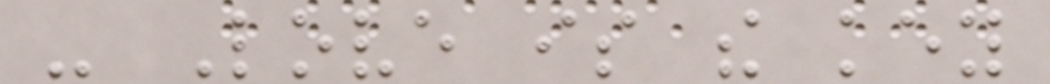- Love is the key
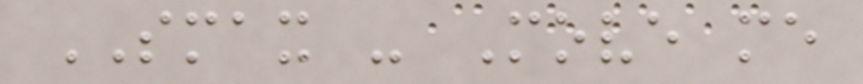SMAX - Move me
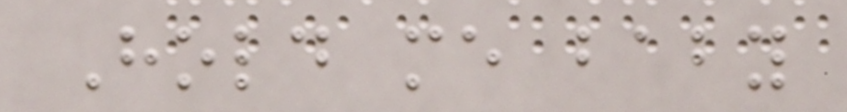Hold me baby
